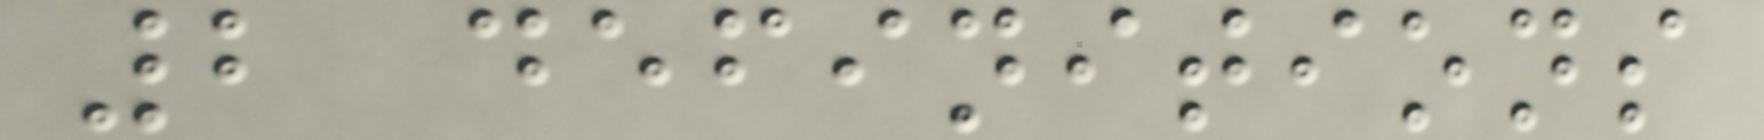2 definitions
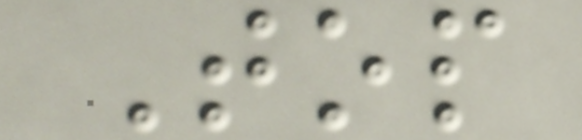Top
